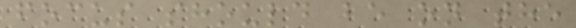focus should be on the
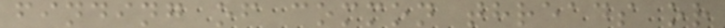finding of common threads or
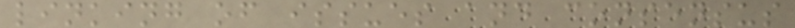linking of issues and consensus
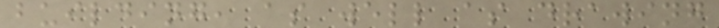building, as well as drawing
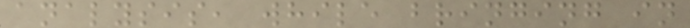analysis, while bringing in
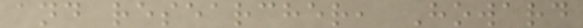and researcher, Howard
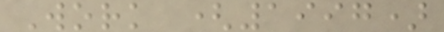Work (1997)
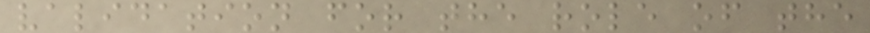validation for the role of the
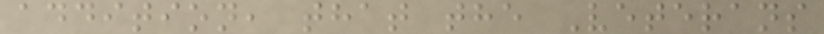addition, that the Veterans
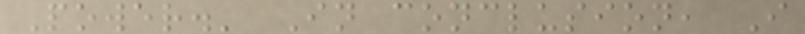Power.' In conclusion, I
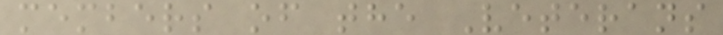members of the Veterans
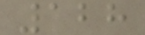128
